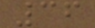36
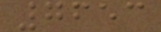7653
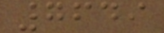7649
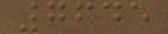7645
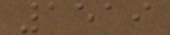1519
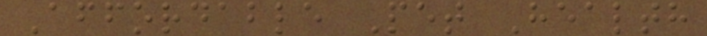Affordable Pet Health
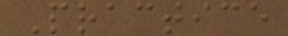Practice
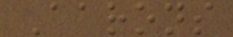Aarons
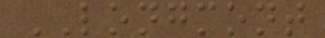LONGMONT
